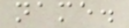name.
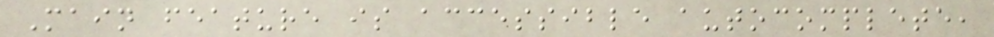Main feature is accessible autocomplete,
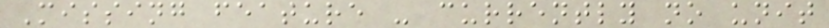Missing feature - currently no unit
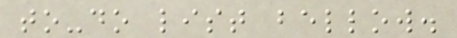to-do list bellow.
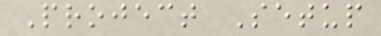Project Setup
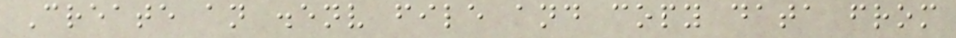Create an .env file and copy data from
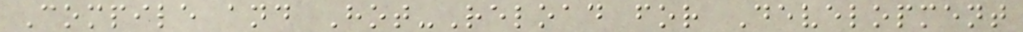Compile and Hot-Reload for Development
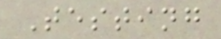Testing
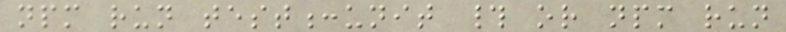npm run test:unit # or npm run
